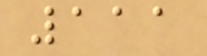111
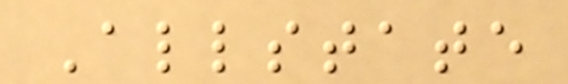Allstate
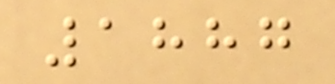1887
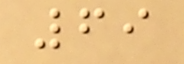69
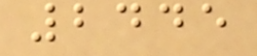2445
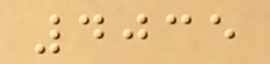4035
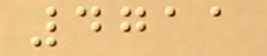4711
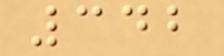342
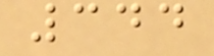344
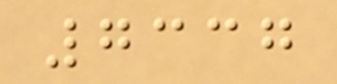7337
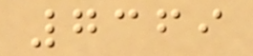7369
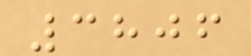3806
